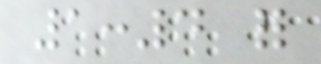1:4 for
